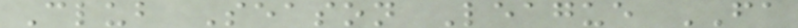Club Season League FA
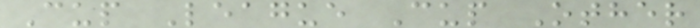Cup League Cup Other
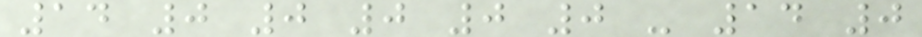14 0 0 0 0 0 - 14 0
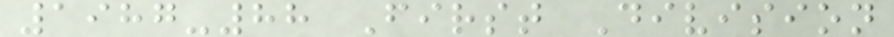1987-88 First Division
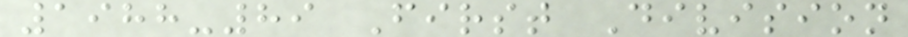1988-89 First Division
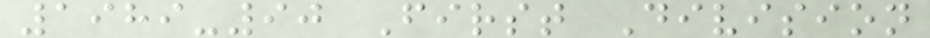1989-90 First Division
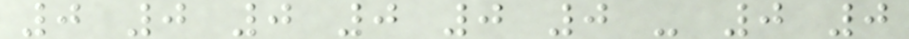0 0 0 0 0 0 - 0 0
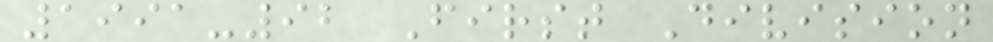1991-92 First Division
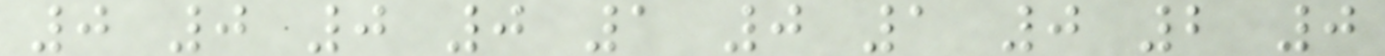0 0 0 0 1 0 1 0 2 0
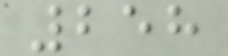258
